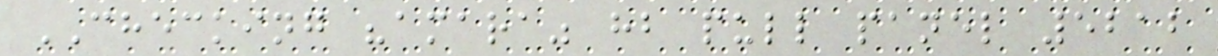CHECKING "amara" hb pull panel 5212
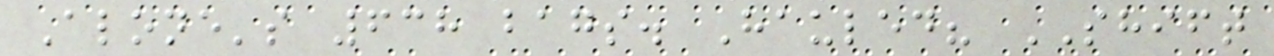Alone's 638 bags. Hauled? SHIFT
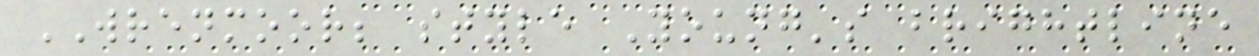WRENMOOR; style Young's brightline
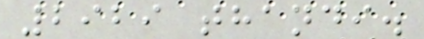2929 thandi.
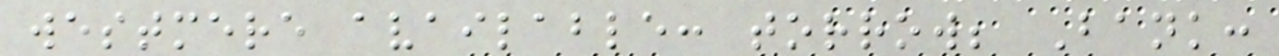westmere available: torrow; Bank:
